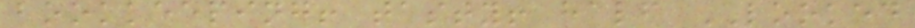bookkeeping! tasty! half LOOKED
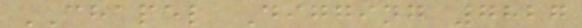CHAPEL Digging 7827
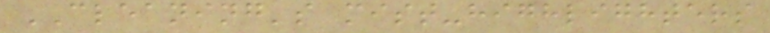CLEANING's mist-highlighters
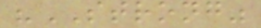"STRONG"
